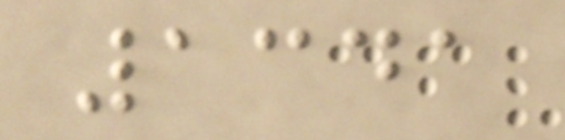1341
